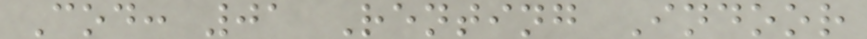Cod: 01 Renting Indoor
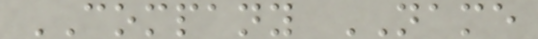COMPANY NAME
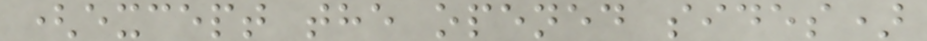(except the opened sides)
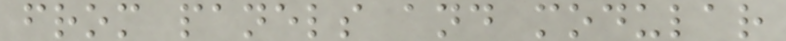from panels and modular
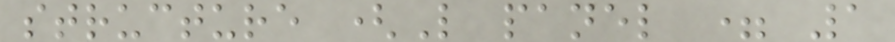structure (L panel = 1
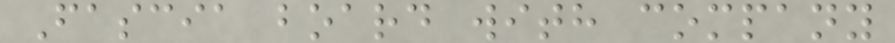Fascia board with company
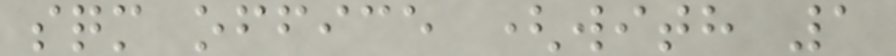sqm office (with 1
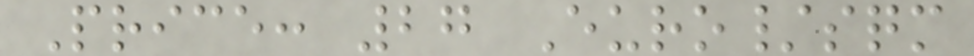Price: 27 Euro/sqm
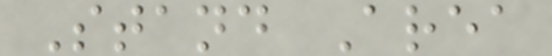Stand Area
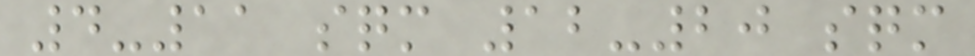4-11 sqm 12-20 sqm
